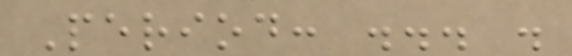Period: ... .
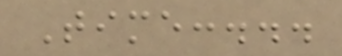Time:...
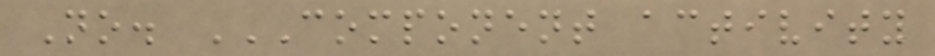No. COMPONENT ACTIVITY
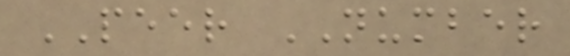PEER NUMBER
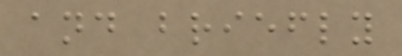and briefly
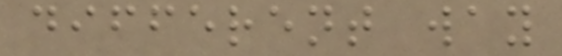different way
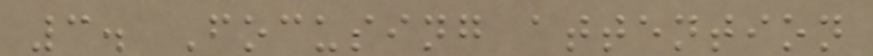3. Focusing attention
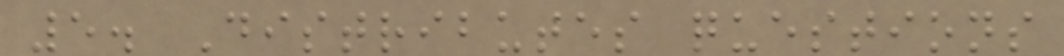5. Distributes questions
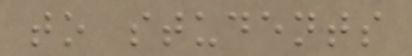to students
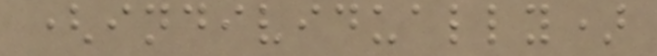(individually)
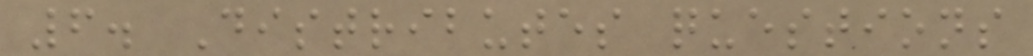6. Distributes questions
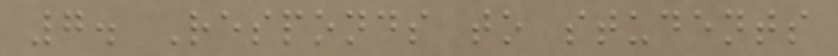7. Responds to students
